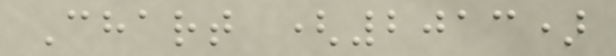Chart (2013)
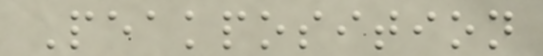Peakposition
